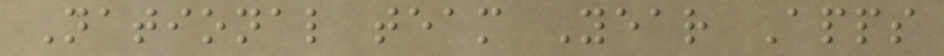National team Year Apps
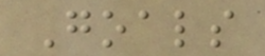Goals
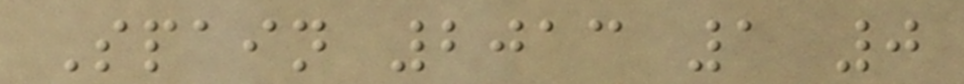Spain 2013 1 0
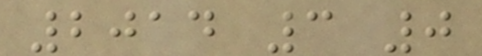2014 3 0
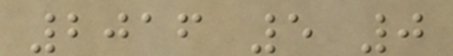2016 5 0
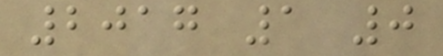2017 1 0
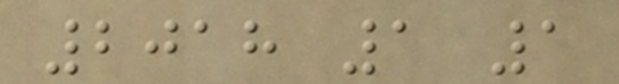2018 1 1
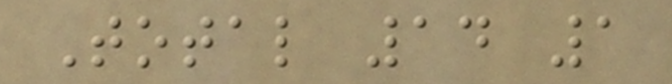Total 14 1
